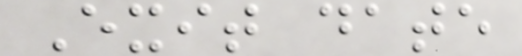Exit date
